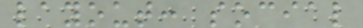layout: social
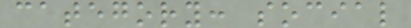category: social
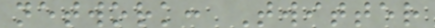network: Twitter
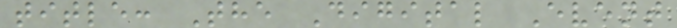title: The Digital Event
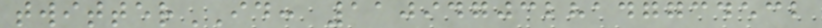twitterID: 1109470328147734532
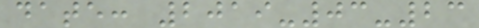date: 2019-03-23
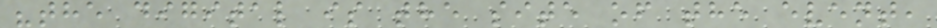"the digital is the site of the event,
